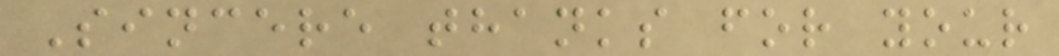Sincere thanks for your
